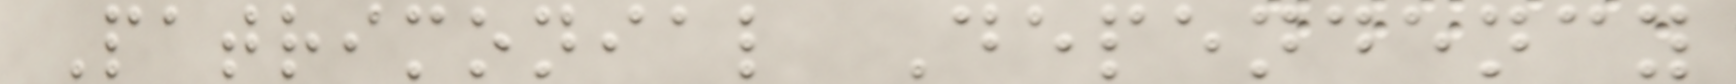Patrimonial Dependency
